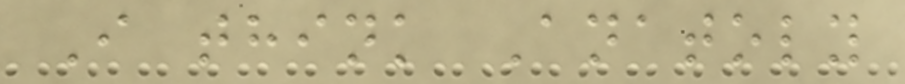I think Anatoly
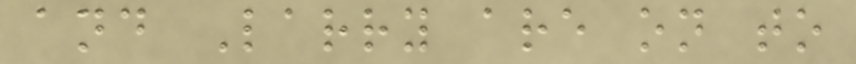and Larry are on to
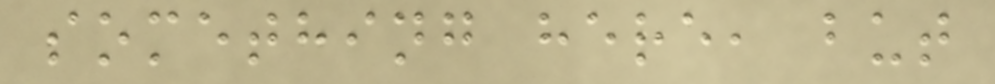something here, but
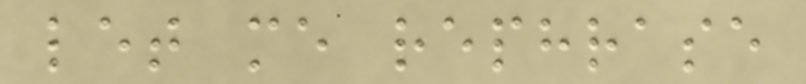let me rephrase
